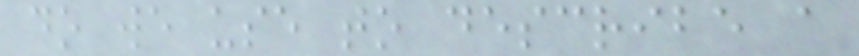do we use to describe a
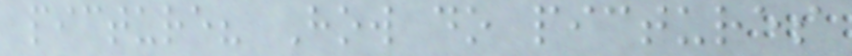picture? How do pictures
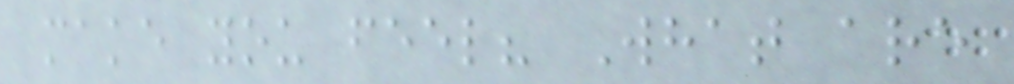make you feel? What are
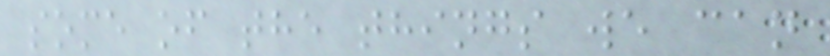some of the things we can
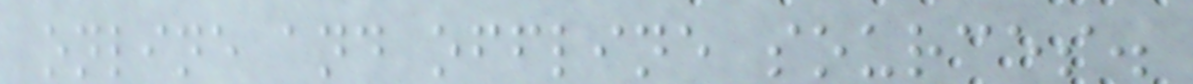online and offline sources.
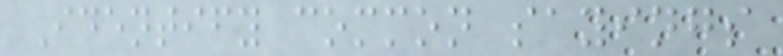Identify common sayings
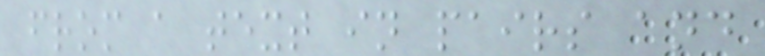from a text in pairs and
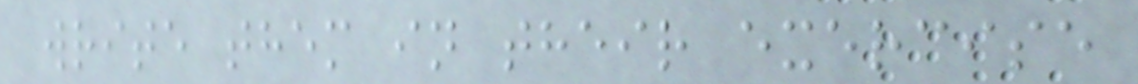write them in their exercise
